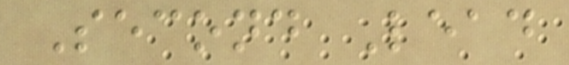Second Lead
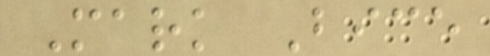Mark Bice
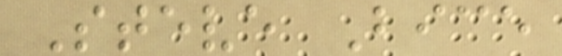Steve Bice
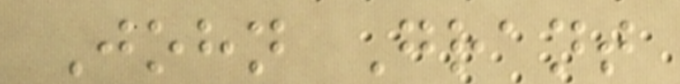John Grant
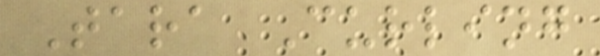Tara Curling
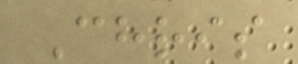Chris
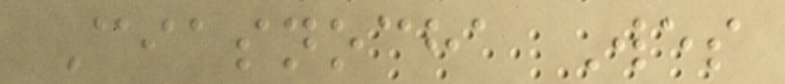Ciasnocha Wes
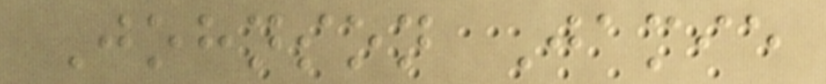Johnson Jamie
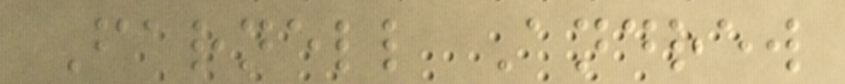Farnell Andrew
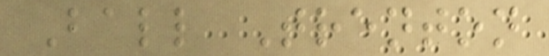Ball Trenton
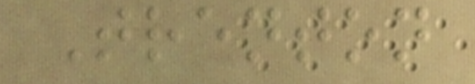Trenton
